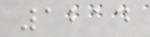1214
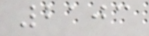2103
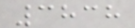3838
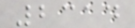2314
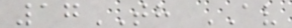17TH AV
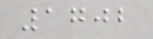1702
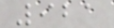921
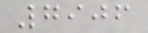7906
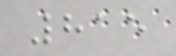815
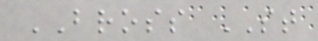BROSS ST
